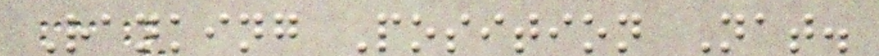Ranking Position Nat.
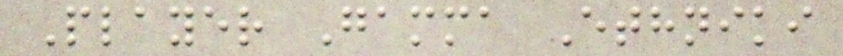Player Gamma Ethniki
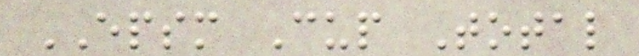EPSM Cup Total
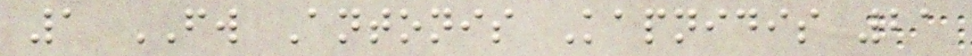1 FW Antonis Kapnidis 21
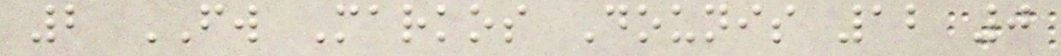2 FW Markos Dounis 12 0
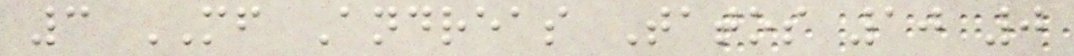3 MF Andreas Tatos 10 0
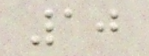10
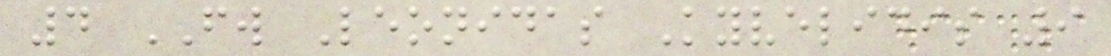4 FW Leonidas Kyvelidis 9
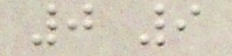0 9
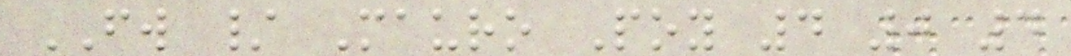FW / Mauro Poy 4 0 4
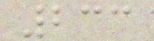233
